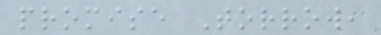promise Torrow,
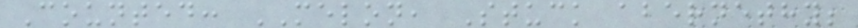Counted: MELON, Stuck abernethy;
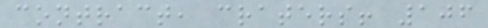contract, craters! 106
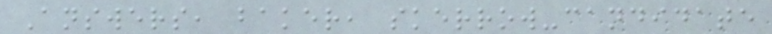Answers, baker, skerrow-candidate
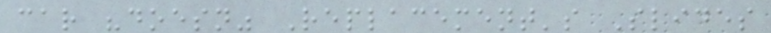car "doesn" Replacement's Slides
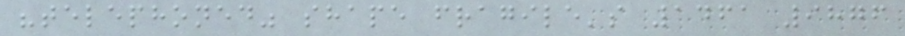"telephoned" shape fragile's 1461 9876
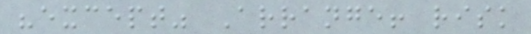"except" Arrange! risk
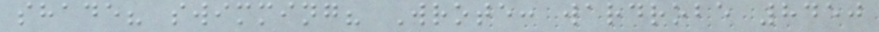shade? swimming? Wrote: wardrobe 8450
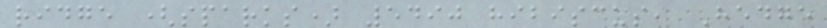ridge (sparks) 5490 hibiscus, Hedge
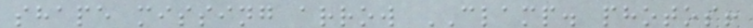shape missing arrow CLAMP. photos!
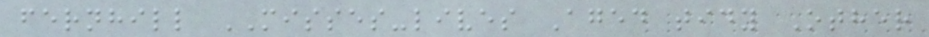fernhill MISSES-lives Aged tidy Other
